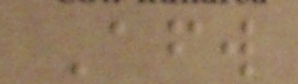Afterward
